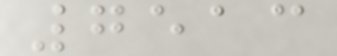7513
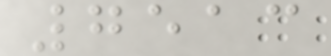7513
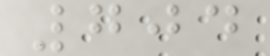704
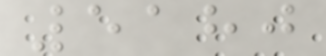5180
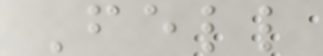Fell
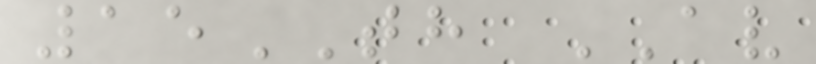15TH AV
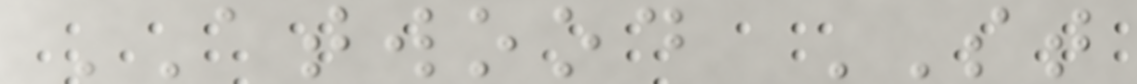ATWOOD ST
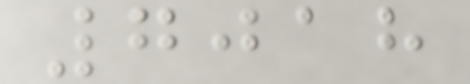7018
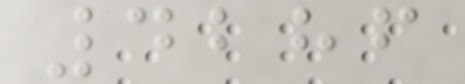4286
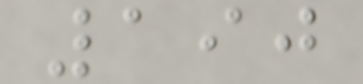190
